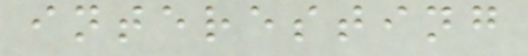interesting
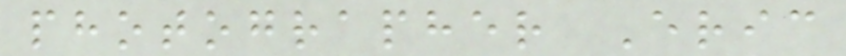photographer Eric
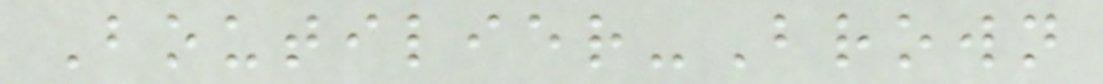Boutilier-Brown
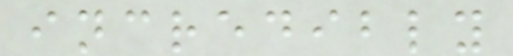incredibly
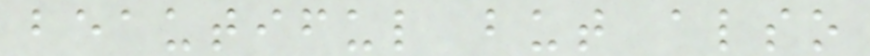beautiful but also
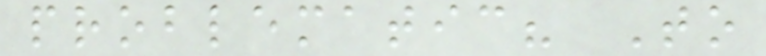problematic? To
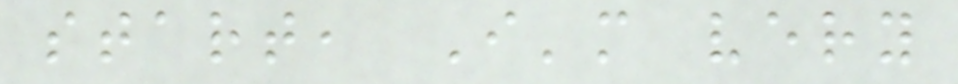start, I'm very
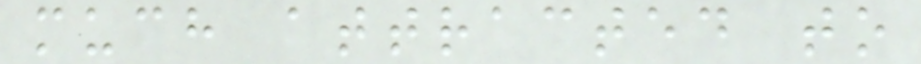much attracted to
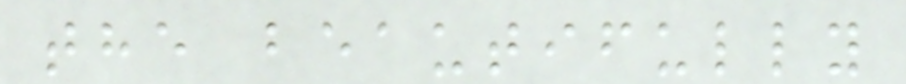the beautifully
